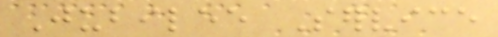Jubilee Service
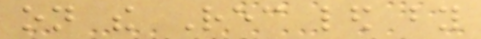on the Rec led by
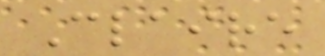Claire
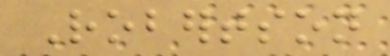Robertson
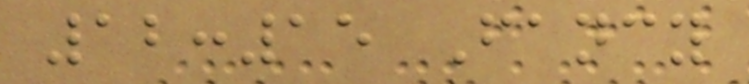12:15 Fancy
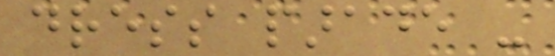dress parade -
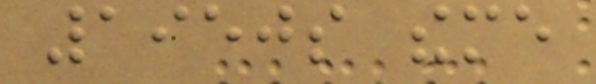1950s theme
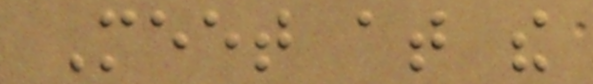Meet at the
